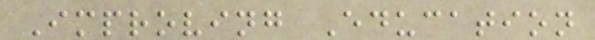Improving Education
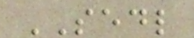SEDL
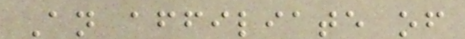An affiliate of
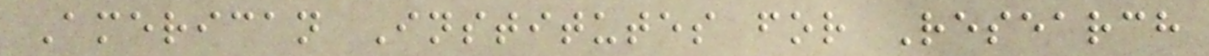American Institutes for Research
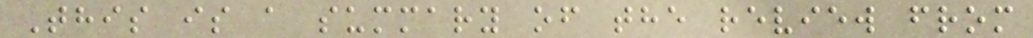This is a summary of the review from
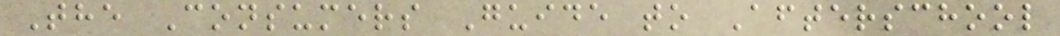The Consumers Guide to Afterschool
